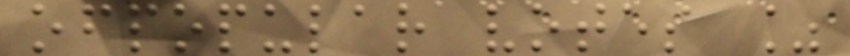ofpopular votes %
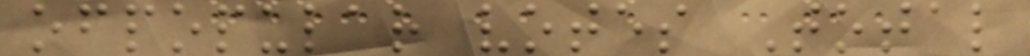ofpopular votes Total
